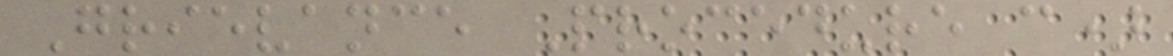Grievance Procedure c)
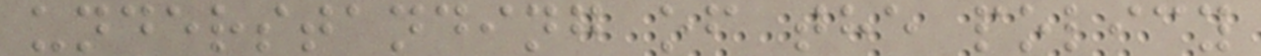understanding of the policy
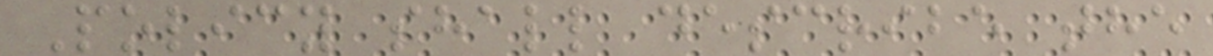Policy shall describe the
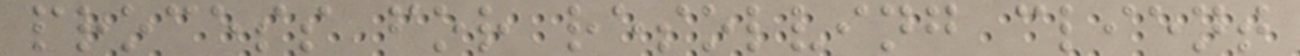process for resolving client
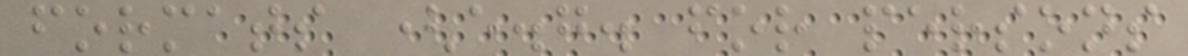formats (e.g. for persons
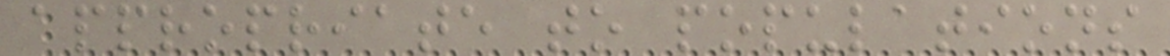appropriate to populations
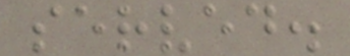served.
